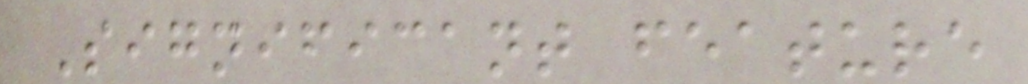Significant feature
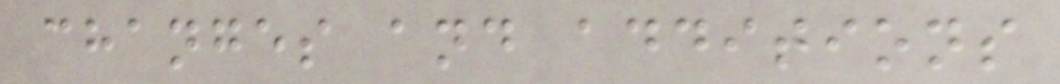changes and additions
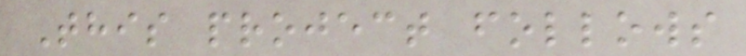This project follows
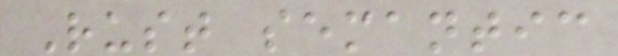Rust semantic
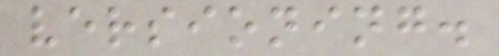versioning.
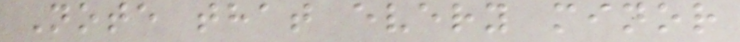Note that every minor
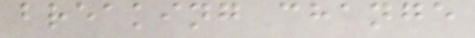breaking change
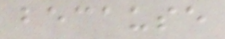because
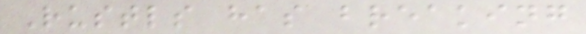Rustls has breaking
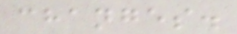changes.
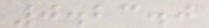0.23.0
